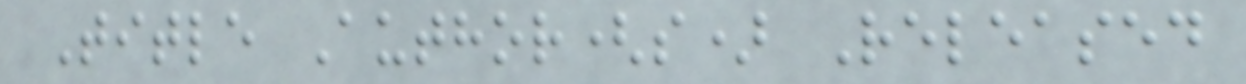Title Author(s) Released
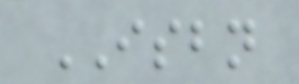ISBN
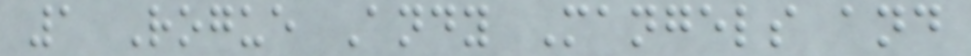1 Rogue Andy Mangels and
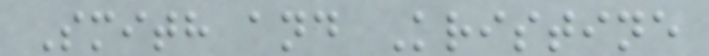Smith and Kristine
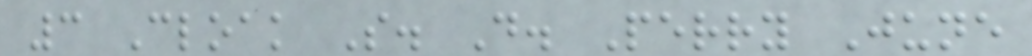3 Cloak S. D. Perry June
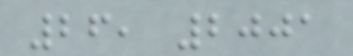26, 2001
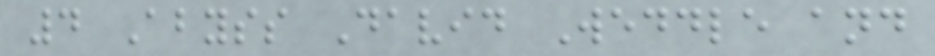4 Abyss David Weddle and
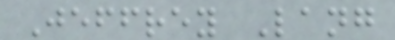Jeffrey Lang
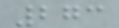273
